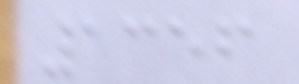1356
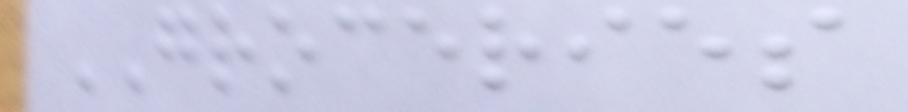GROCERIES
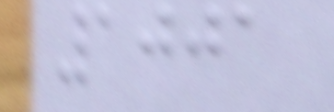1001
